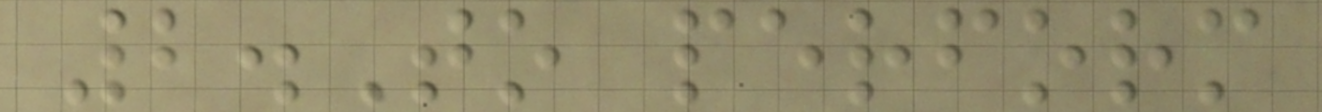2.To perform
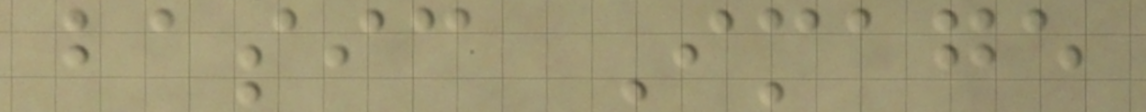basic Image
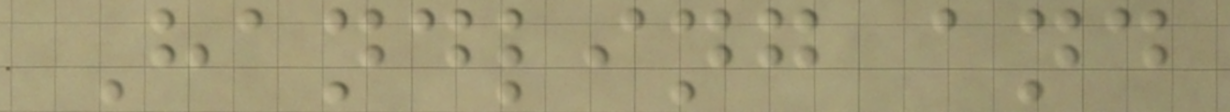Handling and
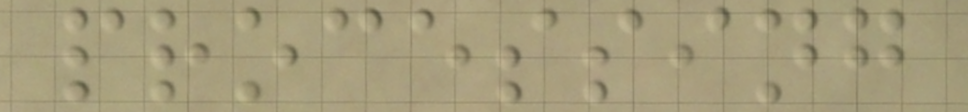processing
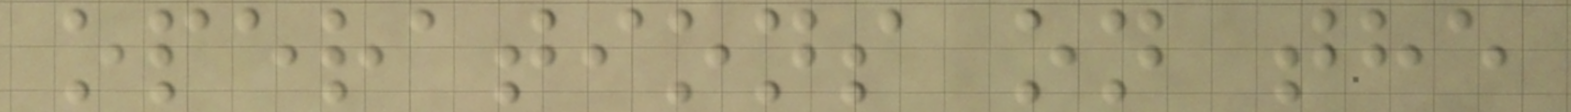operations on the
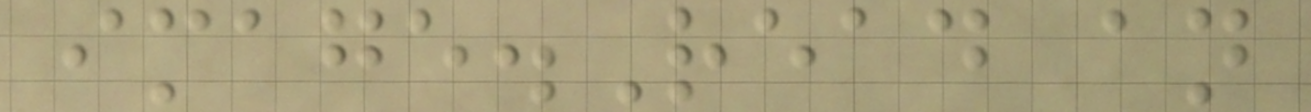image.Read an
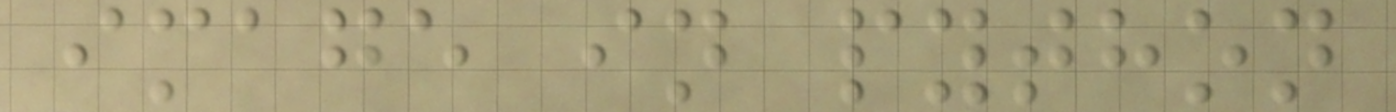image in python
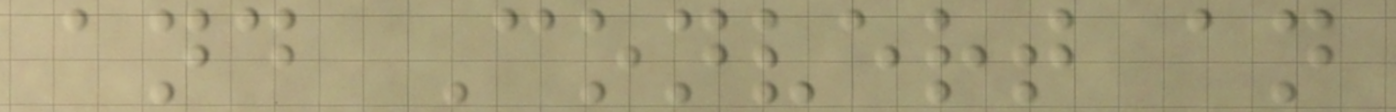and Convert an
